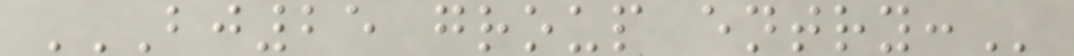BJ25 GROUP ENTRY:
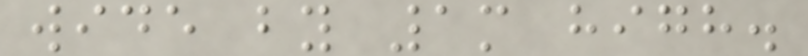wide by 1m high.
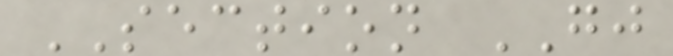SECTION GJ
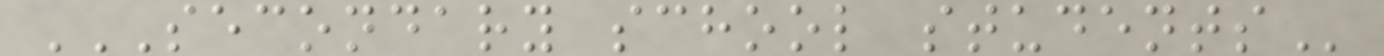SECONDARY SCHOOL STUDENTS
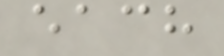each
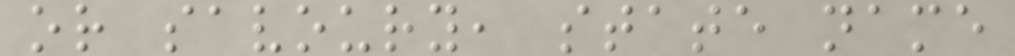or savoury, state name
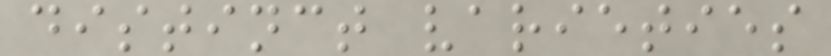distinct varieties
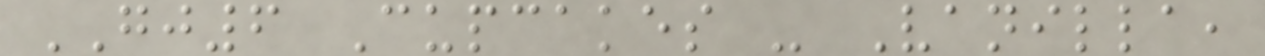GJ6 Cupcakes - Vanilla,
